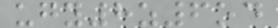ugy8z6od
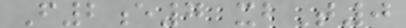F2e7 xbT0
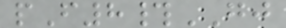pF8#GJ
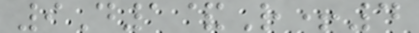9D1&R+4
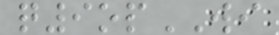q9opWI
